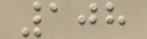108
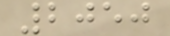2050
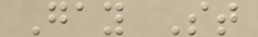Gay St
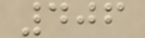406
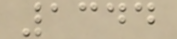1344
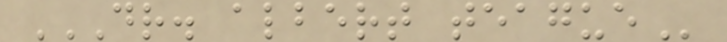DR. ALBERT TEAGUE
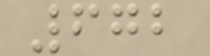672
